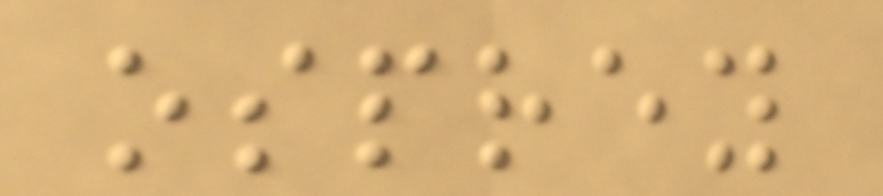osprey
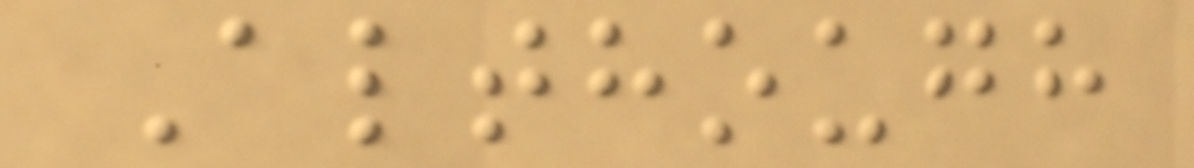Although
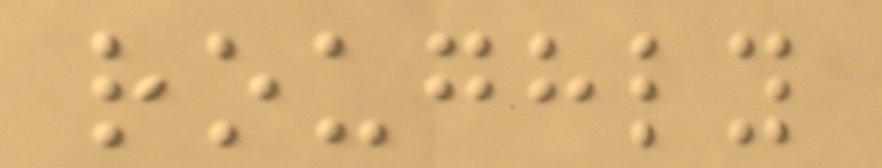roughly
